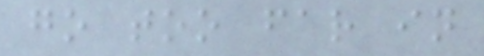go too far in
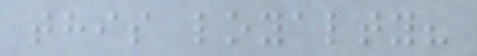this loyalty?
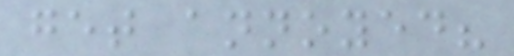get annoyed?
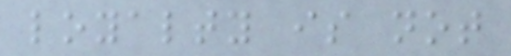loyalty is not
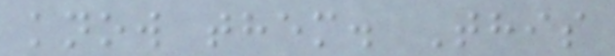know them. This
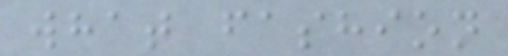what fashion
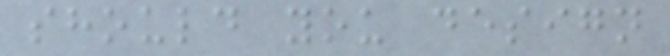should you design
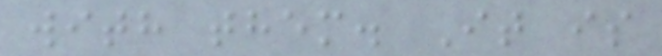with them. It is
